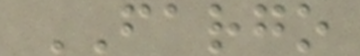FARGO
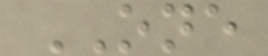ONE
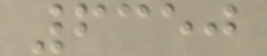6350
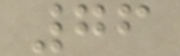76
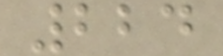224
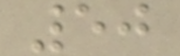50
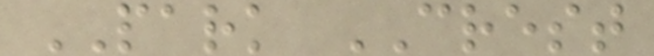PARK CREST
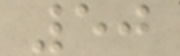50
